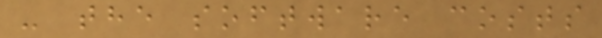- the software costs
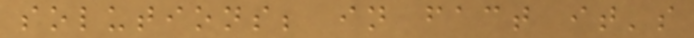solutions; in fact it's
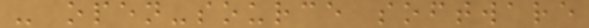- open-source software
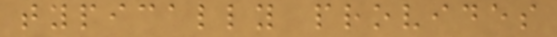typically provides
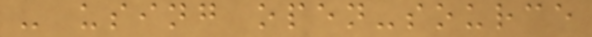- using open-source
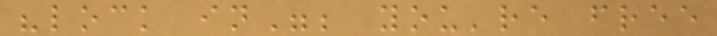"lock in"; you're free
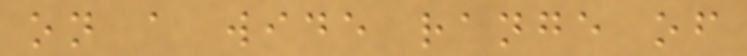on a wide range of
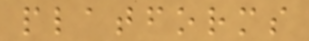platforms
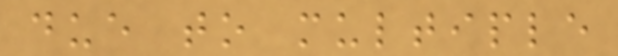due to multiple
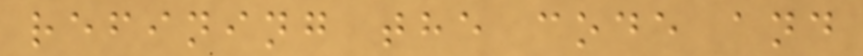refining the code and
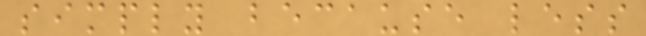simply because less
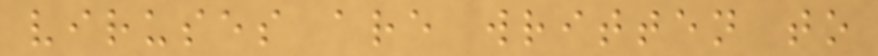viruses are written to
